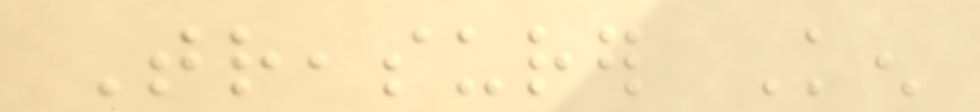Treasurer Ken
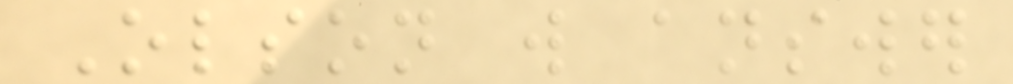Olson will answer
